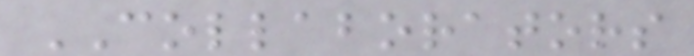COLLABORATORS
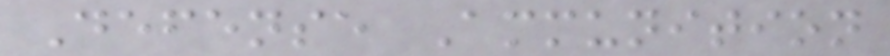Defense Ammunition
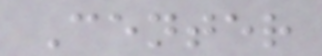Center
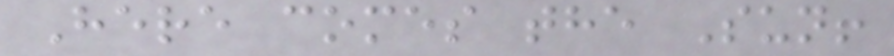Here comes the Sun!
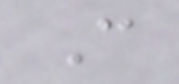C
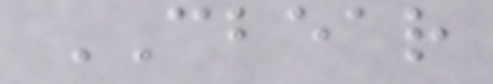CBEAR
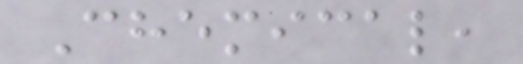Chemical,
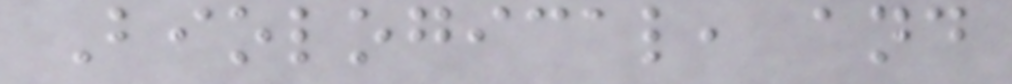Biological, and
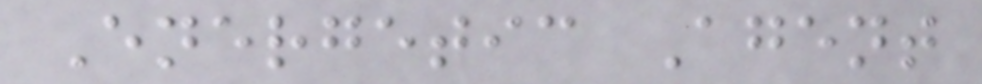Energetic Agent
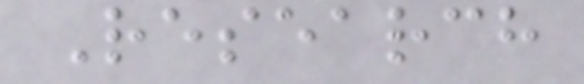Research
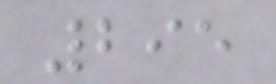295
